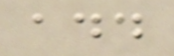add
